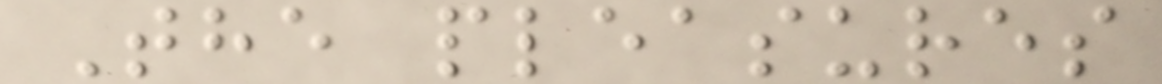The pleasures
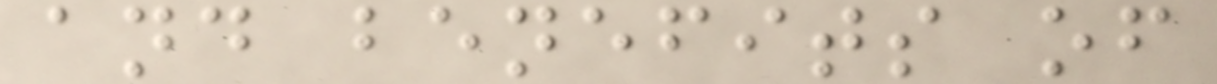and benefits of
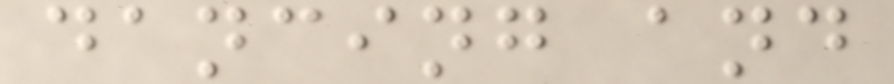dancing and
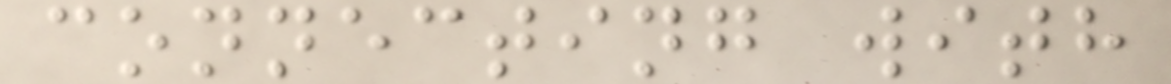connecting with
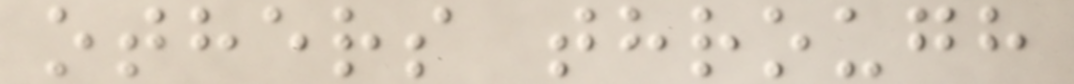others through
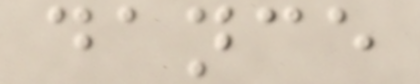dance
